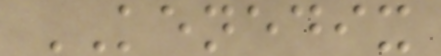KENEDIX
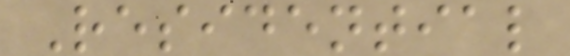Residential
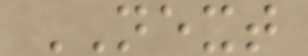NEXT
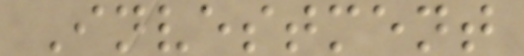Investment
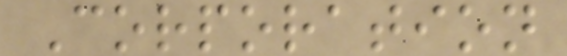Corporation
